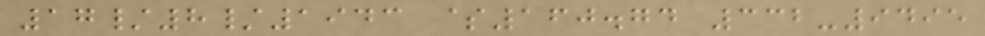17/8/1943 $160.74 332-9495
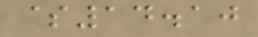$14.10
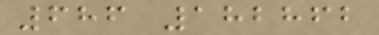686 182862
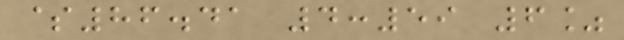$86.41 4:59 6%
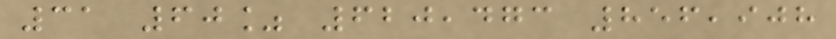31 60% 620,473 856,908
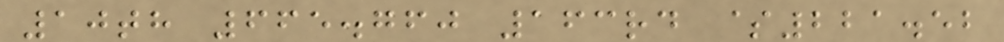10th 665.760 163rd $221.52
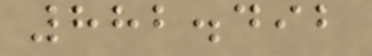882.492
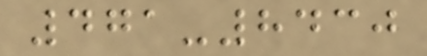471-8430
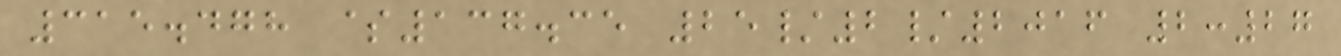315.478 $137.35 25/2/2016 2:27
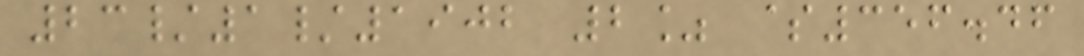23/1/1902 2% $356.46
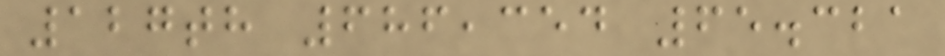127th 686,354 65.321
